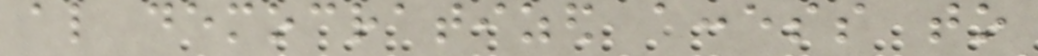also democratized access to
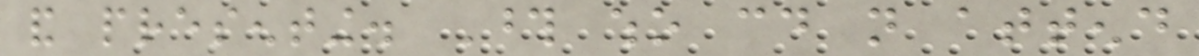and presenting. Those who could not attend
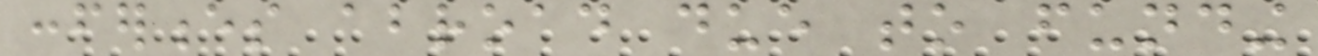conferences abroad due to funding
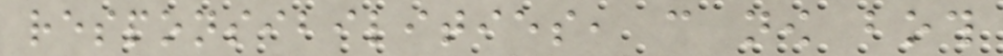responsibilities, can now both
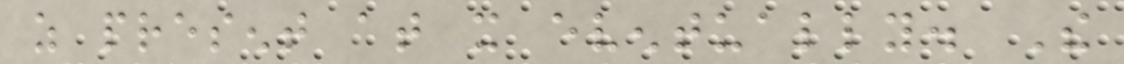as present at it eventually. The
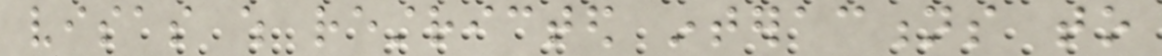visas which restricted interactions to
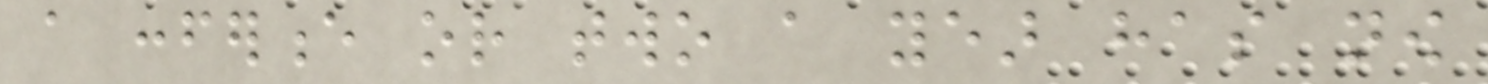a conference or two a year has now
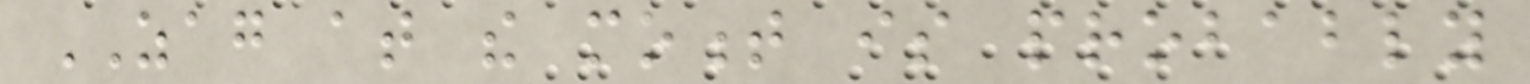ZAG at the moment is probably
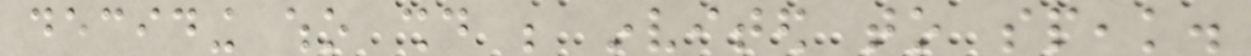deciding who should be invited to speak.
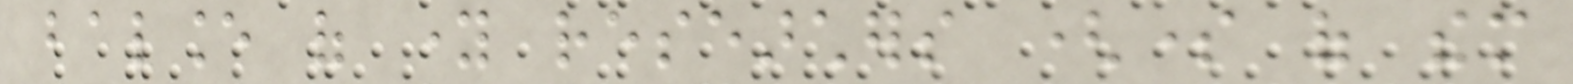balance of young researchers (some of them
